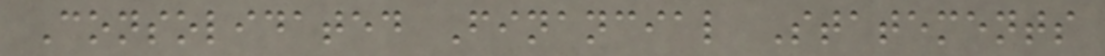Consolidated Financial Statements
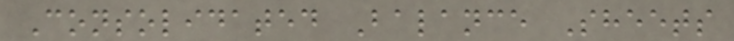Consolidated Balance Sheets
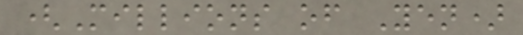(Millions of Yen)
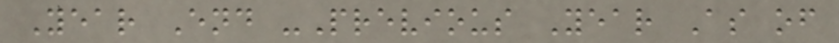Year End -Previous Year As of
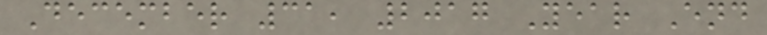December 31, 2017 Year End
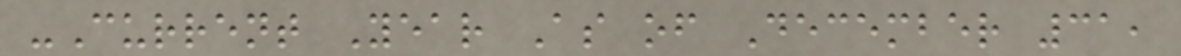-Current Year As of December 31,
